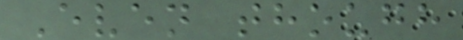Even though
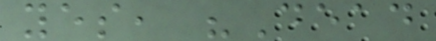yes, "Dead
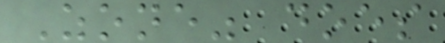Zone" does
